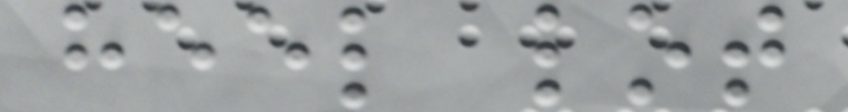heel lot
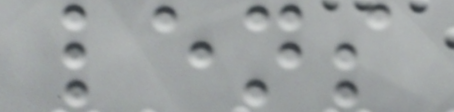lens
